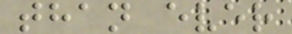than ever
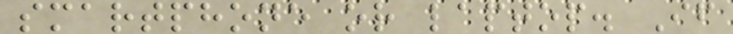smartphone or laptop. If
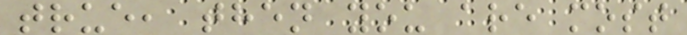true, then you are most
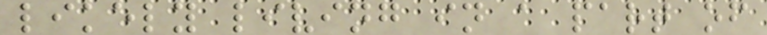likely living in a part of
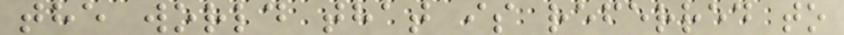the world that is referred to
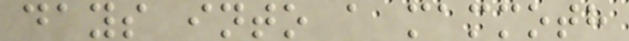days into a mammoth
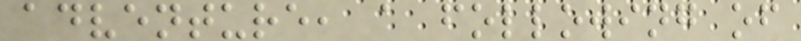adventure, a following of
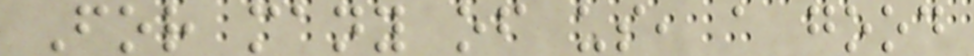For many of us, a good
